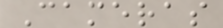Cameras
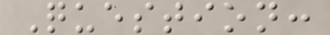Question:
